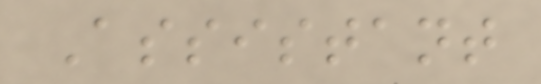Assistant
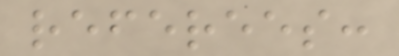referees:
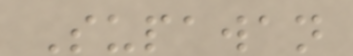Supawan
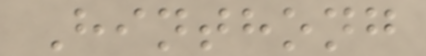Hinthong
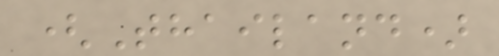(Thailand)
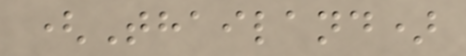(Thailand)
